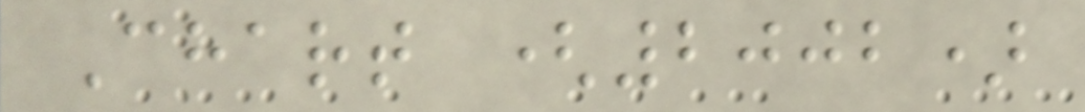Chart (2002)
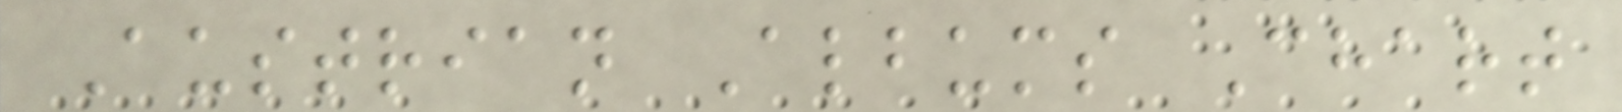Austrian Albums Chart
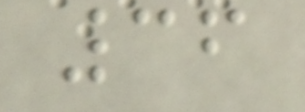36
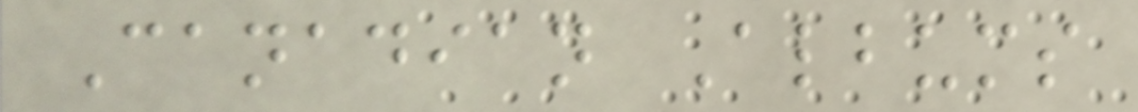Canadian Albums
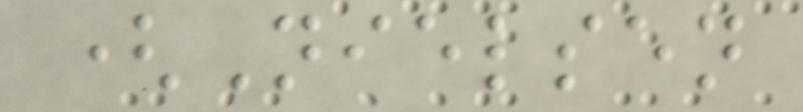(Nielsen
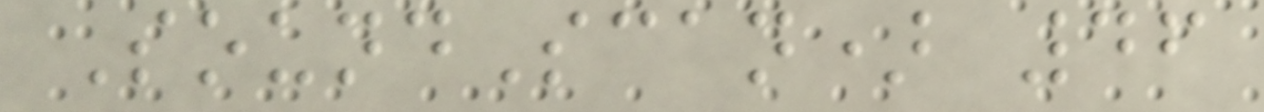SoundScan) 46
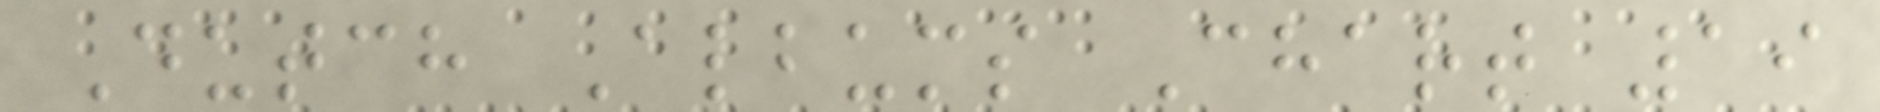Dutch Albums Chart 19
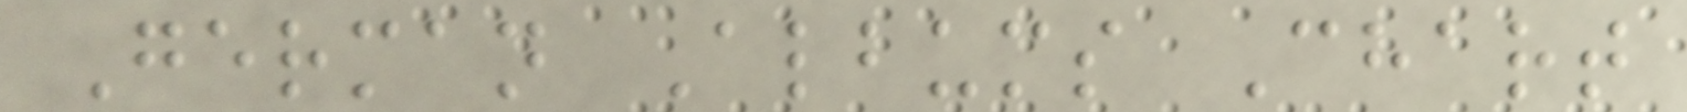German Albums Chart
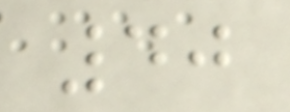40
